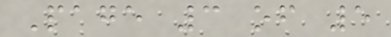Page 3 of 5
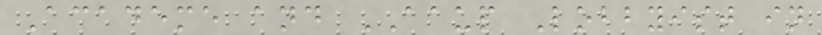Academe and AAUP Lobbyist in
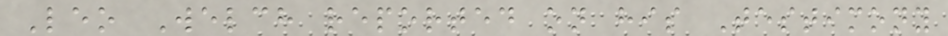Leo Welch reported on his Testimony
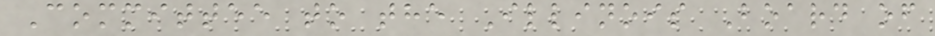Committee to the Illinois Board of
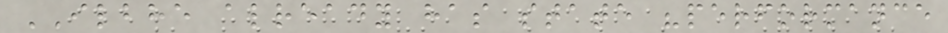ILBHE already has state "performance
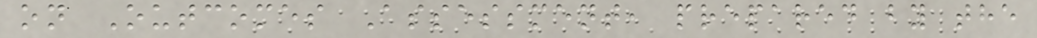on Outcomes Assessment, prepared by the
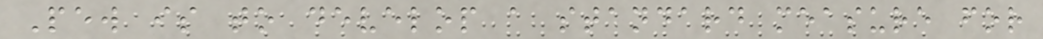Pew is to develop a standard measure for
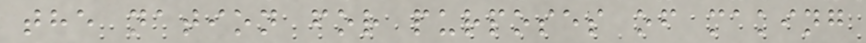the nation for purposes of making
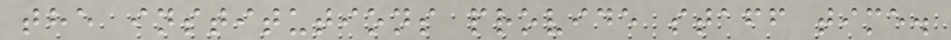the institutions provide staff time.
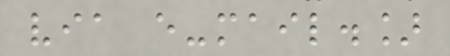via e-mail.]
